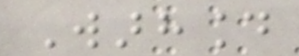Warhound
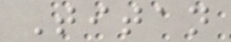Titan
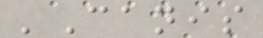'Canis
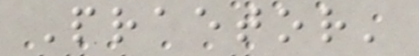Praetor'
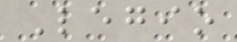Legio
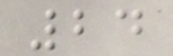24
